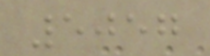5057
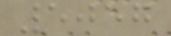5057
